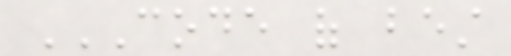CODE OF BEST
